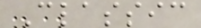Classic
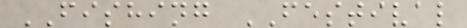FISHING FESTIVAL
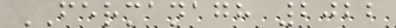FERMANAGH 2022
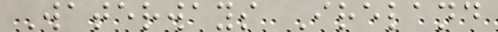Waterways Ireland
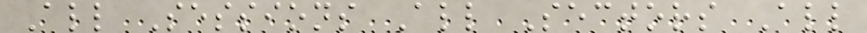All Sessions All Sectors All
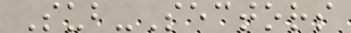Sub-Sectors
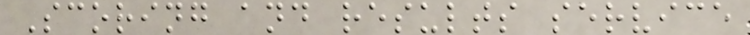Scoring and results service
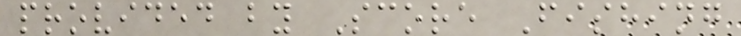provided by Score Fishing
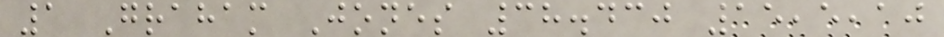1 Graham Jones 38.430 15,5,10
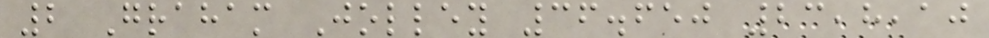2 Graham Jolley 36.650 23,8,10
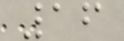16
